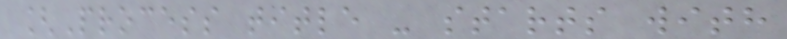[Process title - starts with
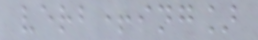verb+ing]
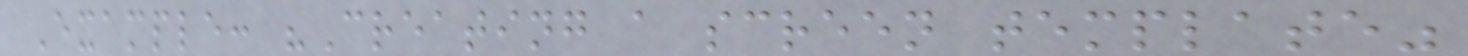Example: "Creating a screen template"
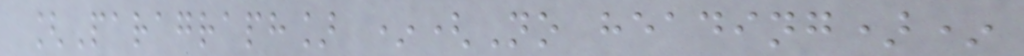[Paragraph] *(No heading)*
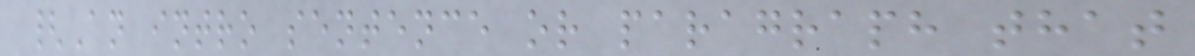{An intro sentence or paragraph that
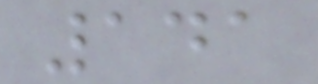141
